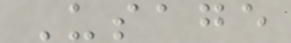Usage
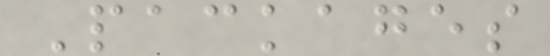Packages
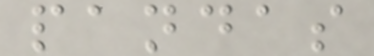pandas
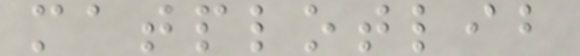matplotlib
